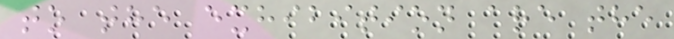to the exhibition are the
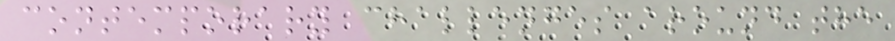contemporary challenges around the
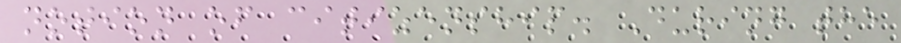notion of citizenship. During the
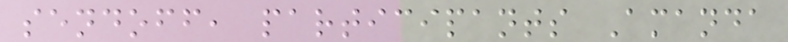sendoff, participants Amanda
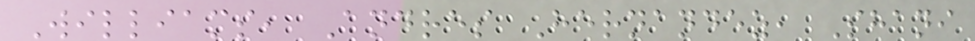Williams, Andres Hernandez, Shani
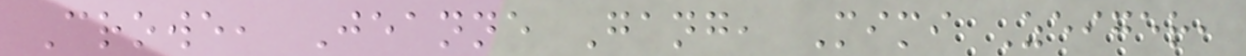Crowe, Jeanne Gang, Mimi Zeiger,
